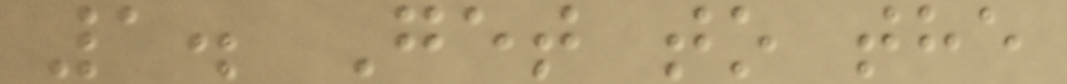1. Get to the
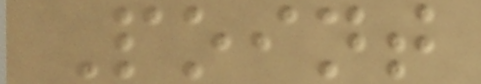Point
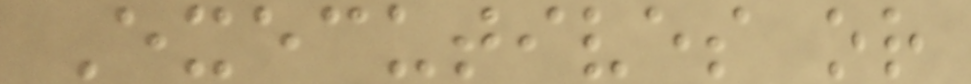Executives or
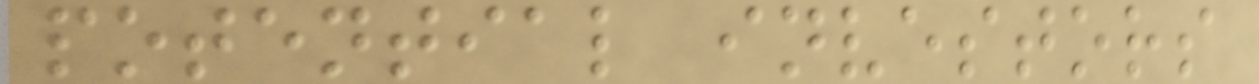potential investors
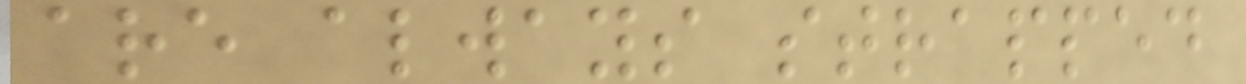are always strapped
